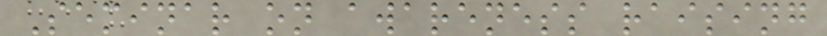Seminar on awareness raising
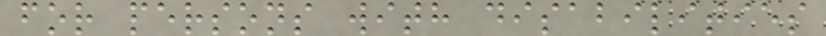for persons with disabilities
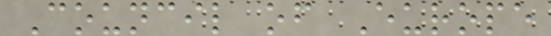Council of Europe
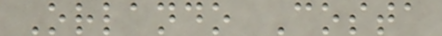Orlando Costa
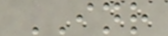INR
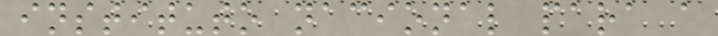instituto nacional para a
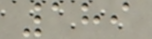189
